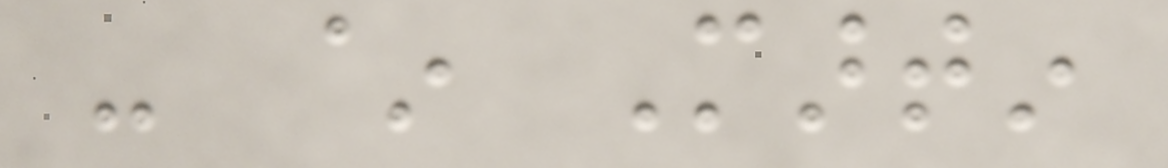- ~ Martin
